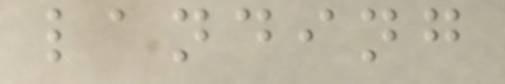landing
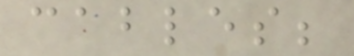cables;
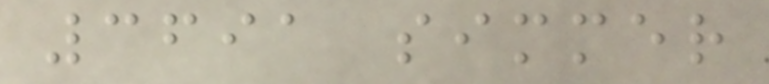3691 simmer
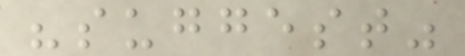"suggest"
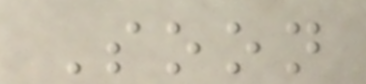Soon
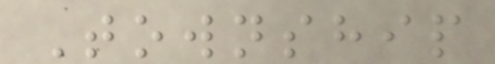Township
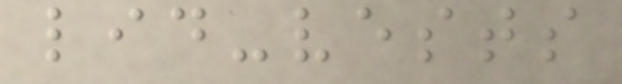lid-vests
